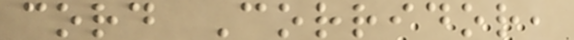cord Corridor,
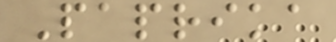Paprika
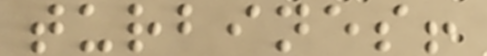turbines!
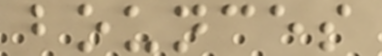bounces
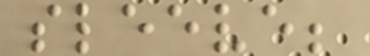sleeve;
